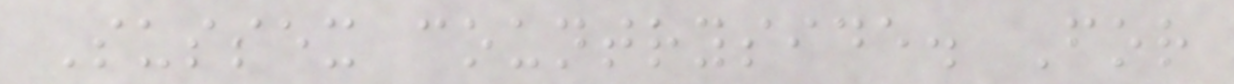Sussex countryside. For
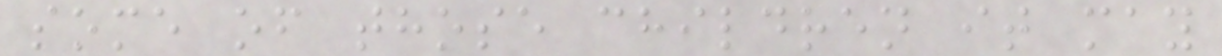some of those children it may
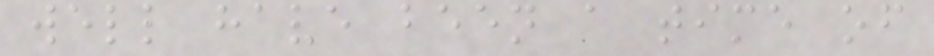well have been a time of
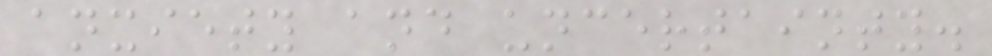anxiety and uncertainty.
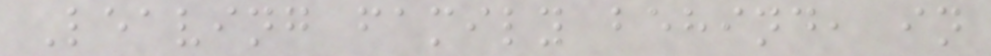Leaving family behind, in
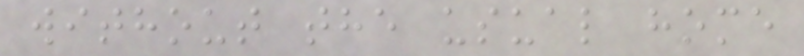without the usual home
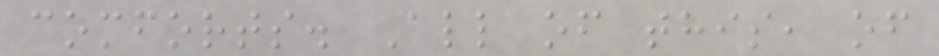comforts. All of this, of
